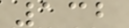132
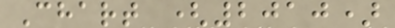Chart (2010)
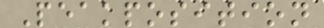Peakposition
